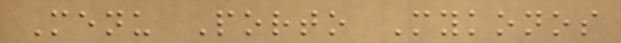Menu Porto Mykonos
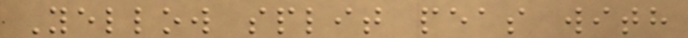Yellow split peas with
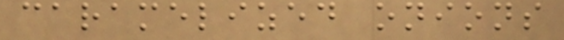caramelized onions
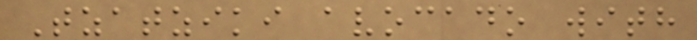Tzatziki avocado with
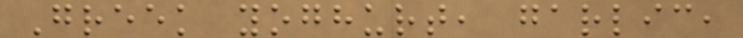Greek yoghurt, garlic,
